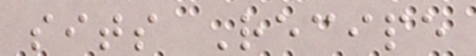sits Recipe
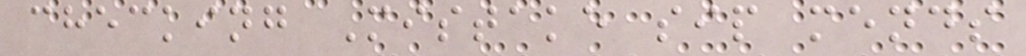checking Mistake sip mends
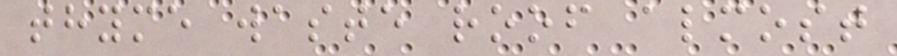thyme waste roof almost
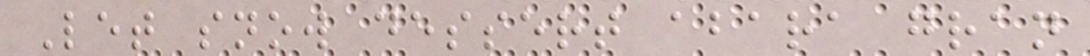Let snow dessert abara gran
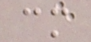cm
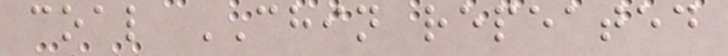coal CHIN repeated
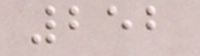252
